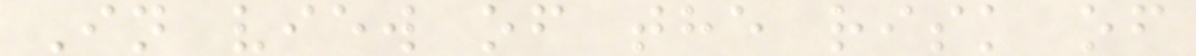In view of the risk of
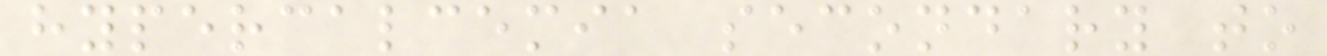hypercalcemia secondary to
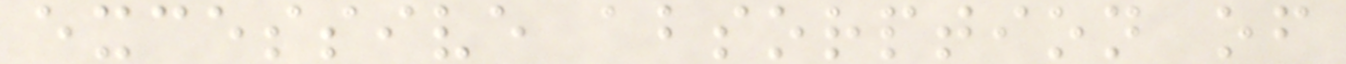excessive absorption of
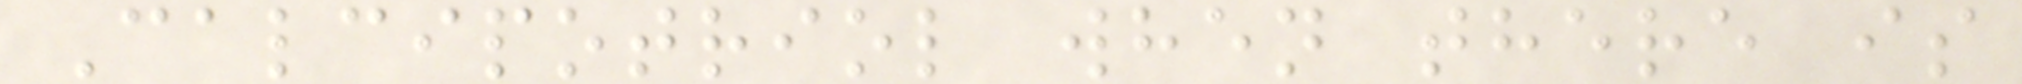Calcipotriol when there is
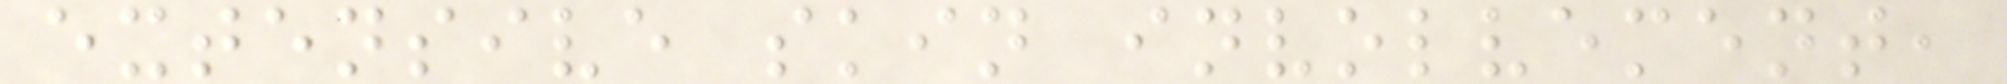extensive skin involvement,
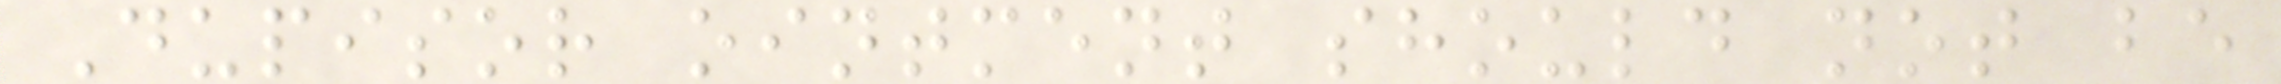Dupisor ointment should not be
